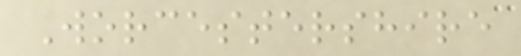Worcestershire
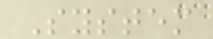System
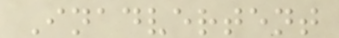Inadvertent
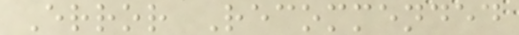Error Recommended
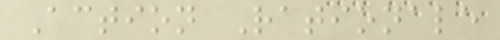Action Rationale
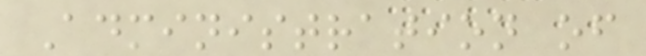Administration of
